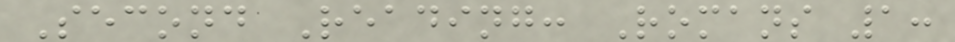Second Reading: Romans 1:
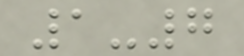1-7
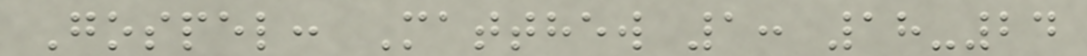Gospel: Matthew 1: 18-24
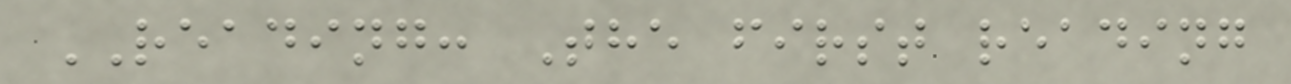READING: The first reading
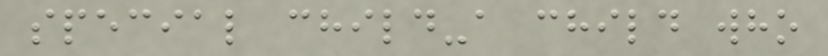special child-a child who
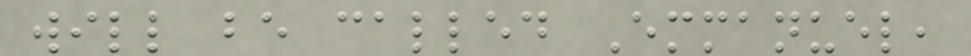will be called Emmanuel,
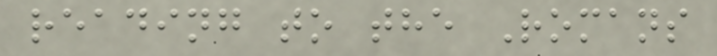reading to the Romans
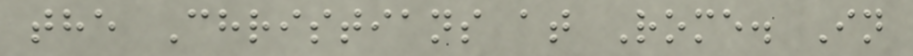the Christians at Rome. In
